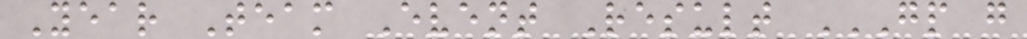Year Team Event Result GP G
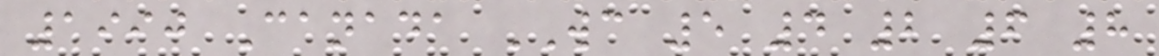1990 Canada WC 5 4 2 6 8
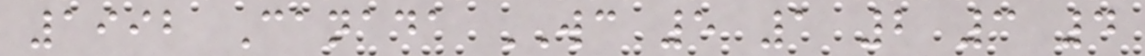1992 Canada WC 5 1 2 3 4
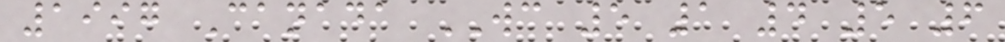1997 Canada WC 5 1 4 5 6
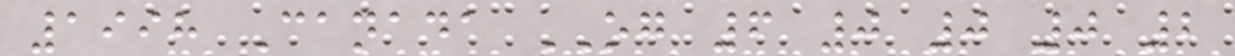1998 Canada OG 6 0 0 0 2
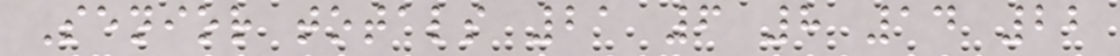Senior totals 21 6 8 14 22
